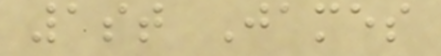1st James
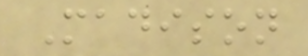Madison
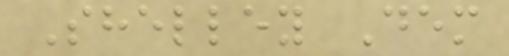Shelley Dem
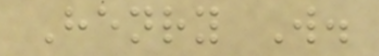Henry W.
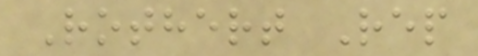Rothert Rep
